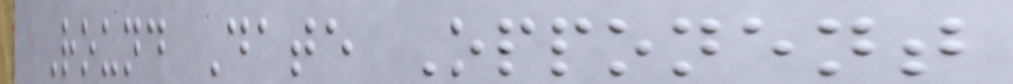Round Date Opponent
